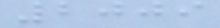2009
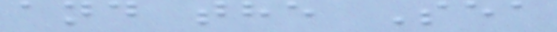and the Sea
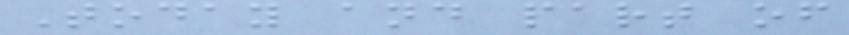Today and part of
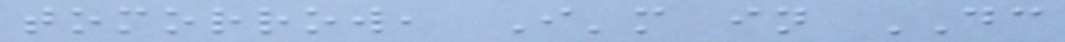tomorrow, I'm in DC
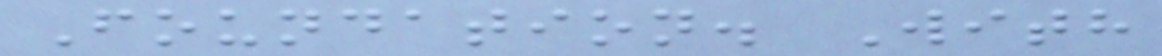Foundation. With
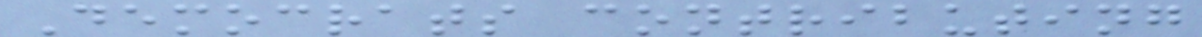Democrats contributing
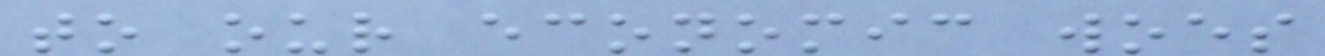to our economic woes
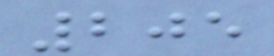205
